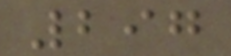297
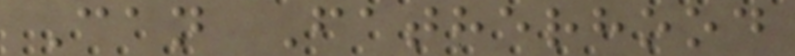Can Fatherhood
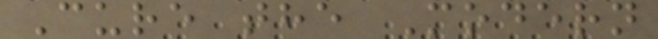Cure the Modern
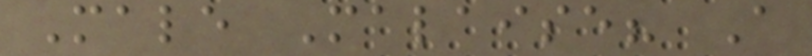Male Malaise? A
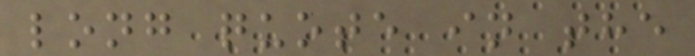long quote in the
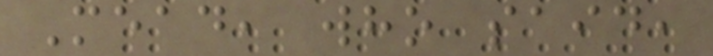Mead, who said,
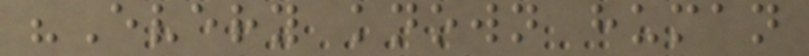"Every known human
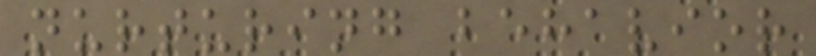nurturing behavior
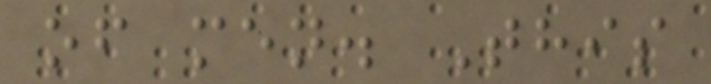of men. This
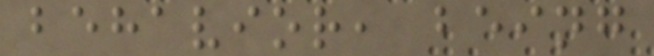behavior, being
